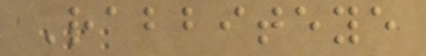Rabbiteye
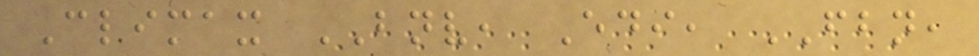Climax BNV, Edi, FBN,
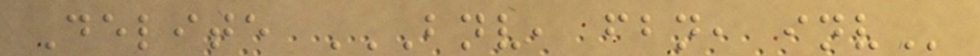Delite BNV, FBN, INV
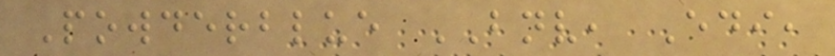Powderblue BNV, Edi,
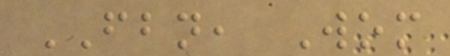FBN, Wom
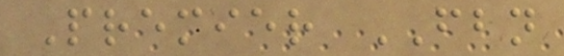Premier FBN
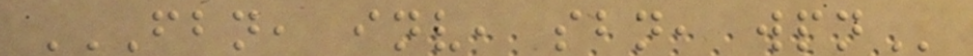FBN, INV, SBN, WPN
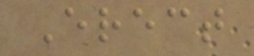Erect
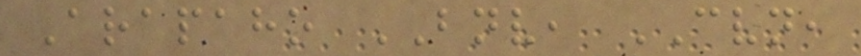Arapaho BNV, CVN,
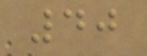40
